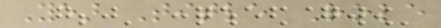Year Title Role
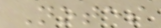Notes
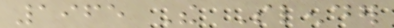1965 The Slender
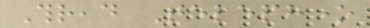Thread Telephone
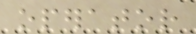operator
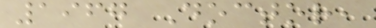1967 Doctor,
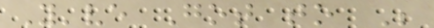You've Got to Be
